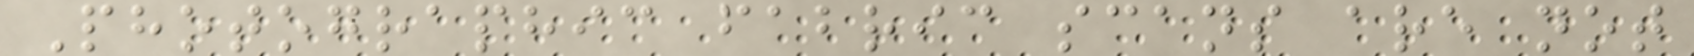Photographic fabric scans are not
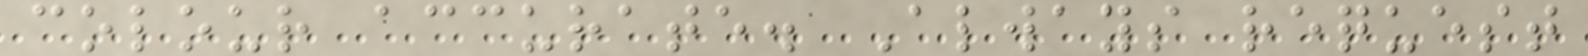colour accurate. Always request
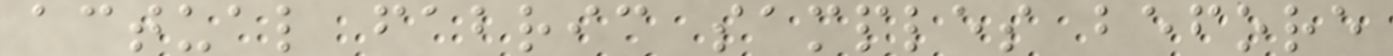actual fabric samples before
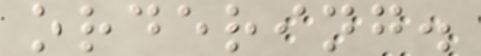ordering.
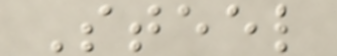Steel
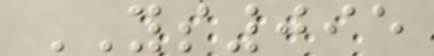YS095
